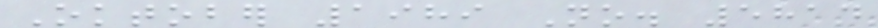Oktober 1989 No. 5814
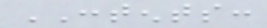CONTENTS:
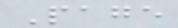Page
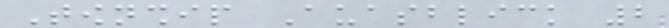Township Auasblick 2
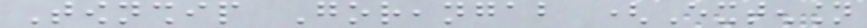Township Goreangab (Extension
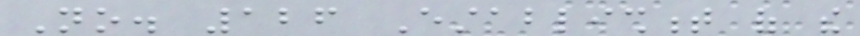No. 126 Establishment of the
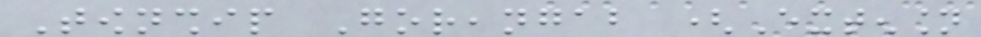Township Goreangab (Extension
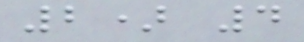2) 4
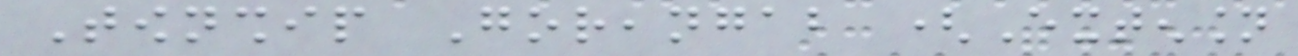Township Goreangab (Extension
